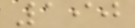190
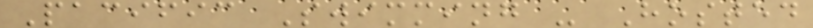Pacific Swimming - Hosted
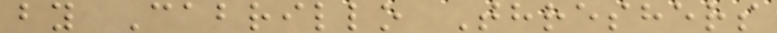by Cabrillo Threshers
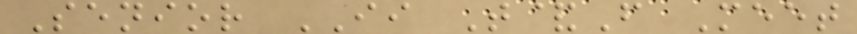Senior II T&F Meet
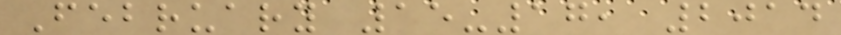February 15-17, 2014
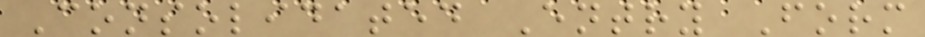Consolidated Entry Form
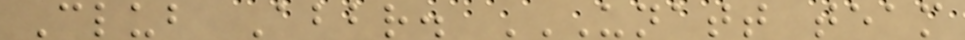Club Abbr. UNATT TEAM
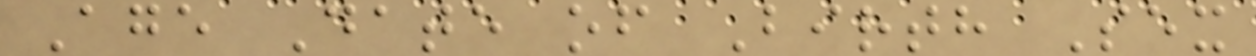Age Date of Birth Sex
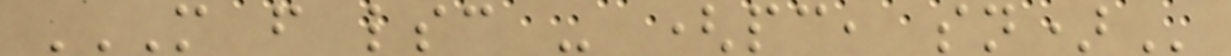M F LSC - (PC, SN)
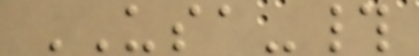USA-#
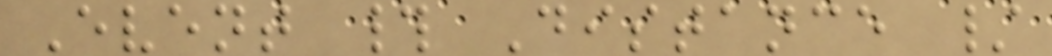Event # Distance /
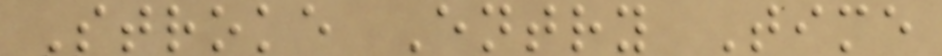Stroke Entry Time
